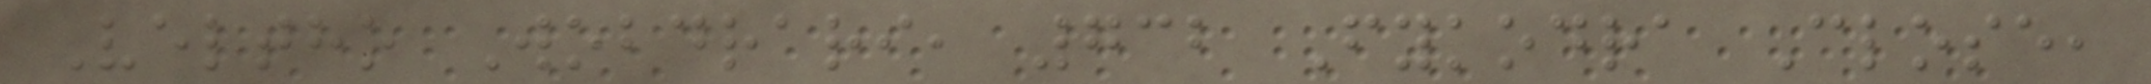Veltho Wobdrari, 732 Fykodra Close,
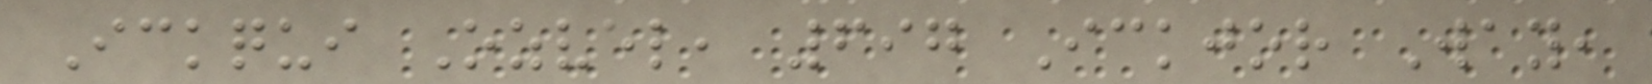Ickqui Ozvel, 697 Ickjor Way,
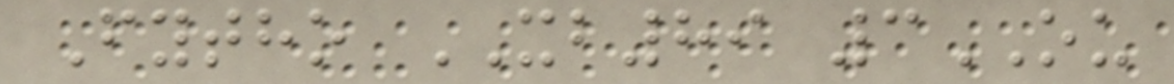Fytho XB89 3OU
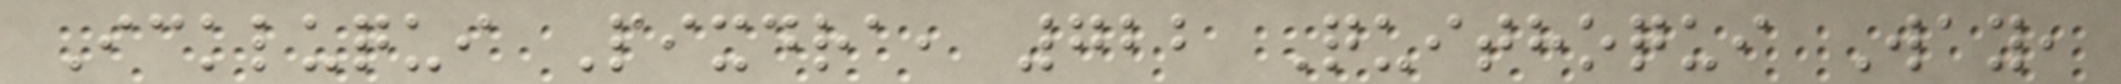Ickluqui Pixdra, 722 Quithoqui Way,
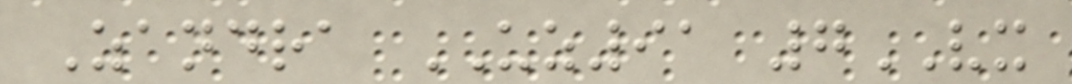Zandra UZ91 7VX
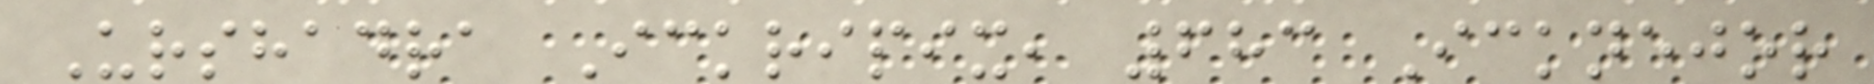Urshadra Ickripix, 683 Icknejor
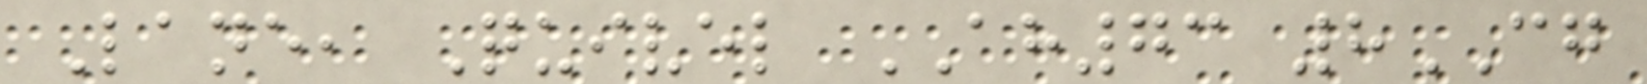Lane, Quivel AH73 8CG
